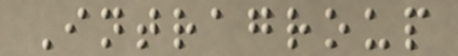Intragroup
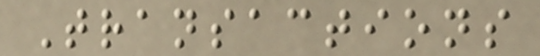Transactions
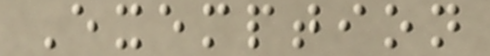Exemption
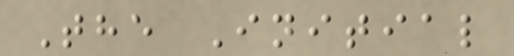The Initial
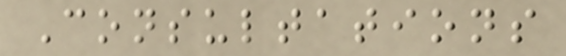Consultations
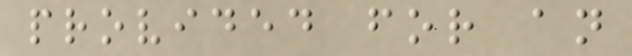provided for an
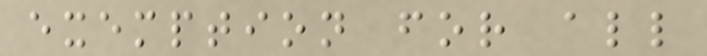exemption for all
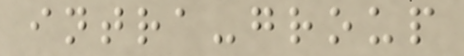intra-group
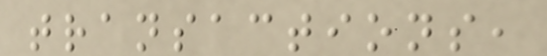transactions,
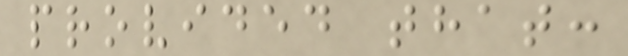provided that:
